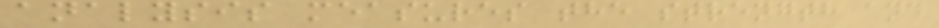analysis measures the strength and
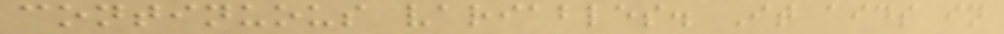continuous variables. It aids in
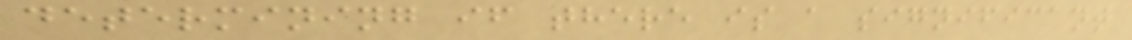determining if there is a significant
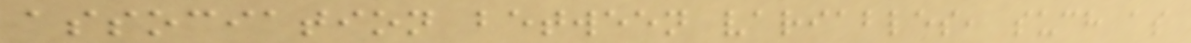association between variables, such as
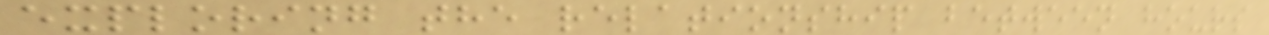exploring the relationship between hours
